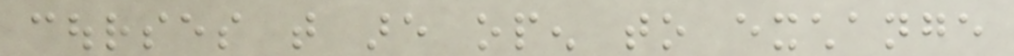courses that are open to exchange
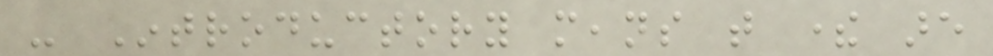- Introductory means that there are
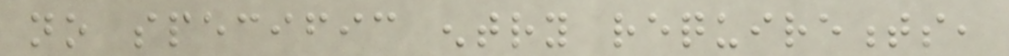no specific entry requirements,
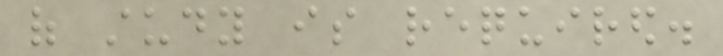of study is required.
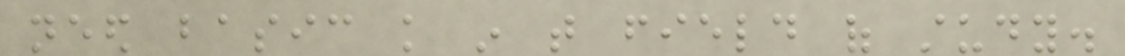need basic knowledge in that field of study.
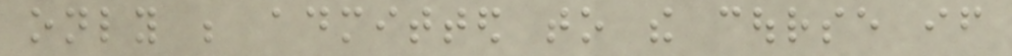only be admitted to the course if
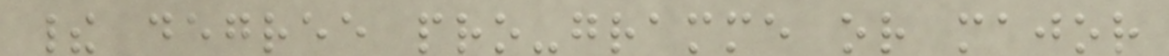their degree pro-gramme or major
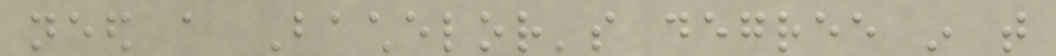need a Bachelor's degree in that
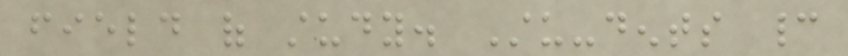field of study. Stu-dents cannot
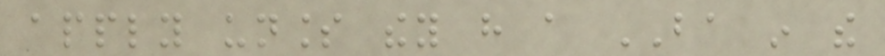apply unless they have a BA in the
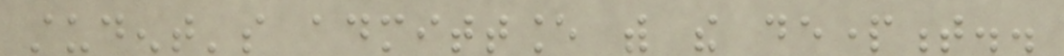student's admittance with the department..
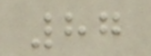87
